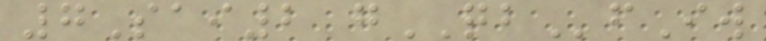7Sai2 gQBfIw
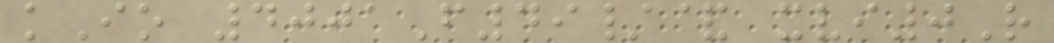kIo 4001F49/& xvi0R
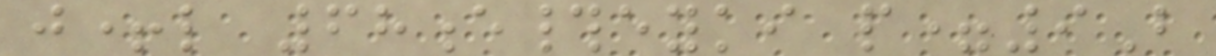j+l 68e#eyki p=9B
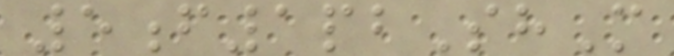5f1pbShM
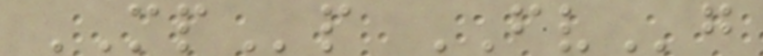MPp FVg
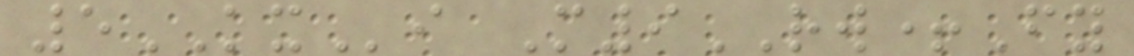5KXi M9RW+Fy
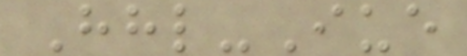Hhl-Iue
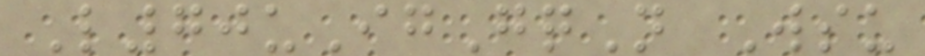L70uIgGqN Wsu
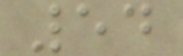54
